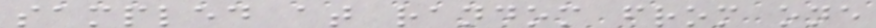sampled at random from one
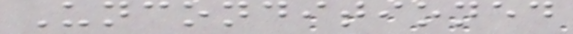Unconditioned
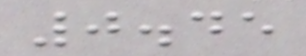0.45
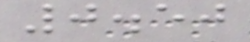0.50
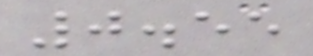0.55
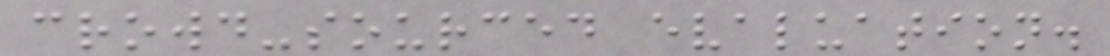crowd-sourced evaluation.
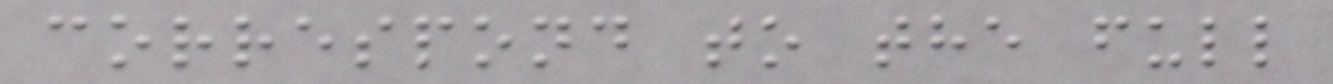correspond to the full
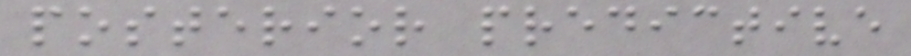posterior predictive
